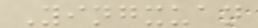Yingxuan
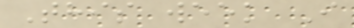This week I
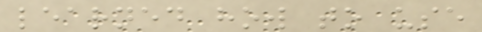learned how to use
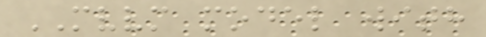MVVM model with
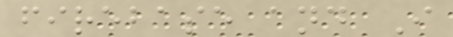firebase and I
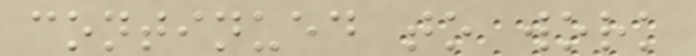continued to work
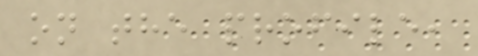on the profile,
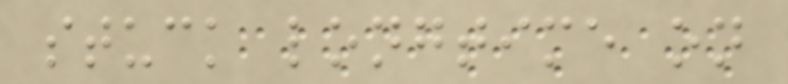stuck longtime on
